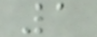1
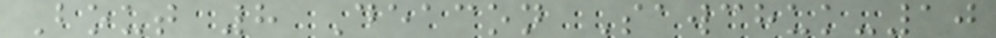Bout 8 Deacon Sawchuk-10
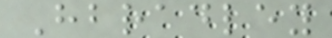Hbradley
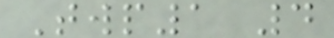Twp1 4
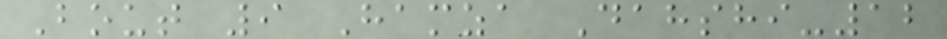Bout 9 Hamza Dahshi-12
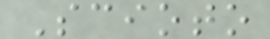Scioto
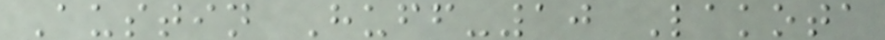Austin Huff-10 Lakota
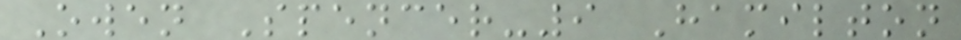Owen Spencer-9 Hamilton
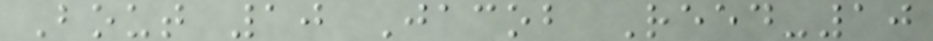Bout 10 Jacob Reed-10
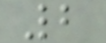2
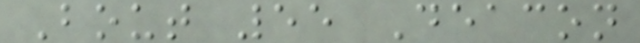Bout 55 Deacon
